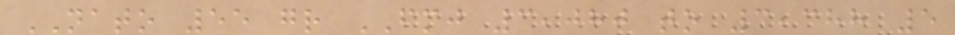NATO 55 gr FMJ 3,080 to 3,388 5
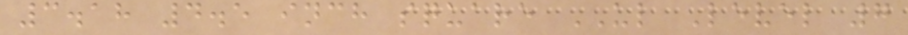3.18 4.5 inch square UL Level 7
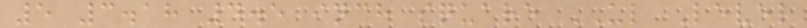5 3.18 4.5 inch square UL Level
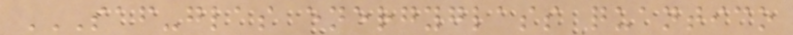SAF-GLAS ENERGYGLASS QUANTICO
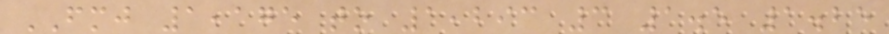FMJ 1,175 to 1,293 3 1.5 1.25
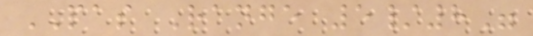PAS Range 5/8"
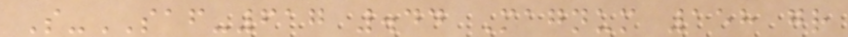S-SAF-617 .44 Magnum 158 gr
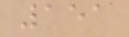151
